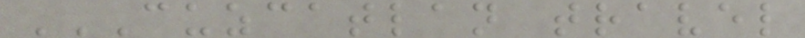CUZCATLAN TRAVEL
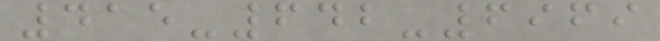415-642-6969
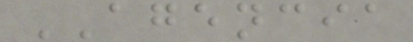AGENCIA
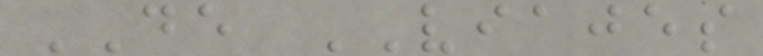DE VIAJES
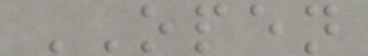OPEN
